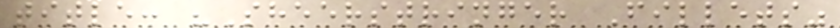title: "Sheerstringer Fillets"
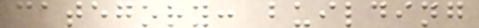category: building
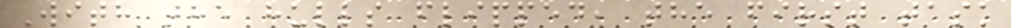With the hulls flipped, the first task
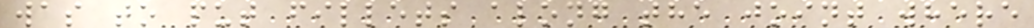was to put fillets along the joint where
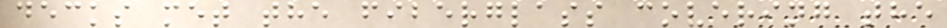decks met the fiberglass covering the
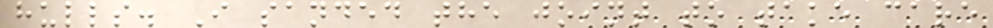hulls. I sanded the joint to take care
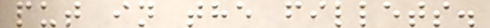put in the fillets.
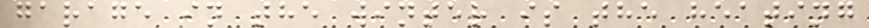garage in the winter is the heating
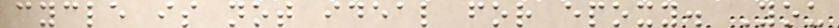cycle is not ideal for epoxy. You
